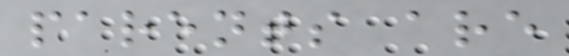parents are
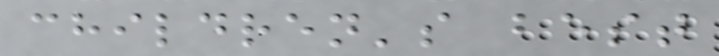children's best
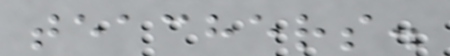teachers.
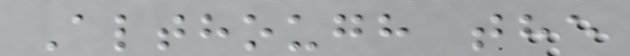Although the
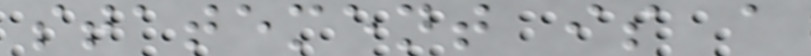statement is a
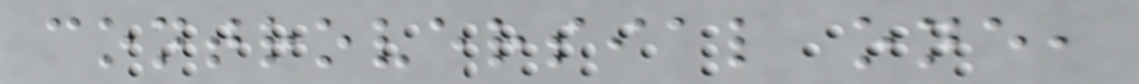controversial one,
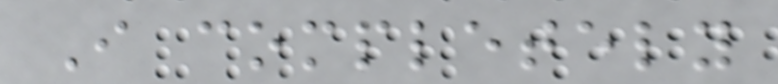I completely
